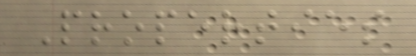Properties
